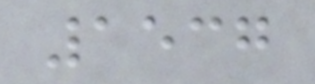1537
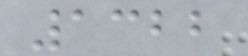1322
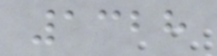1328
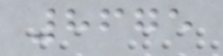8675
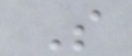S
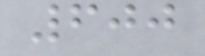600
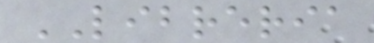LIBRERIA
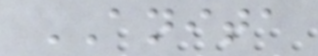ANITA
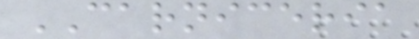CARNICERIA
